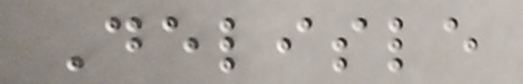Delisle
